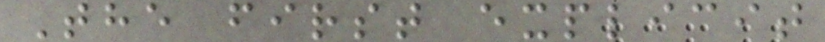The first explicit
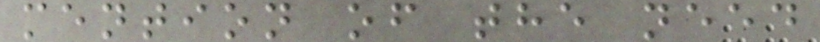mention of the need
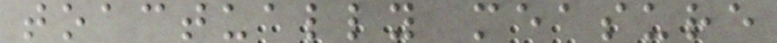toactually measure
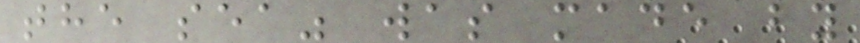the sea" was made by
